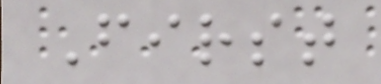First
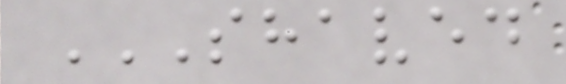SHAVED
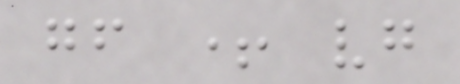gf + vg
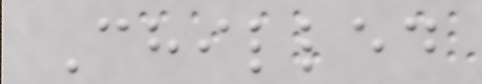Chilled
